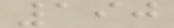190
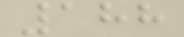188
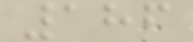186
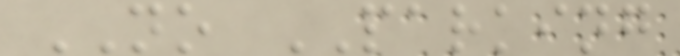NO PARKING
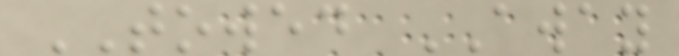TOWED AWAY
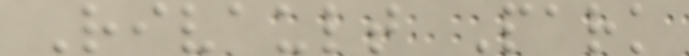Rivault Park
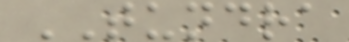TUNDRA
